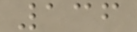136
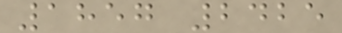1857 2425
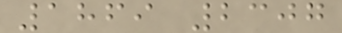1869 2307
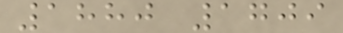1880 1709
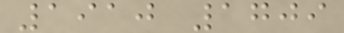1910 1709
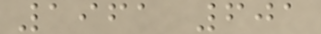1961 601
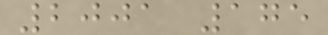2001 175
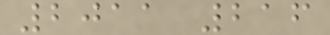2011 216
